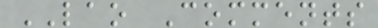LAO Comments
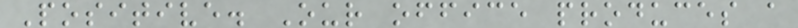Positive. Our office produces a
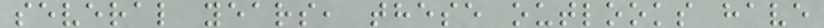several years, these outlooks have
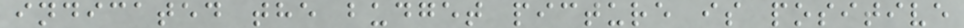indicated the budget picture is positive
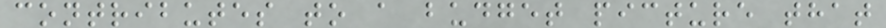contributes to a budget picture that
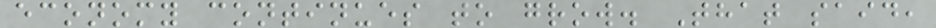economy continues to grow. That said,
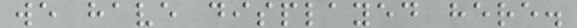we have displayed here.
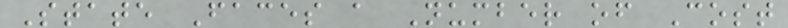State Faces a Number of Cost
